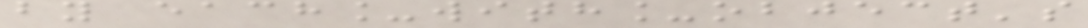by each_with_object's
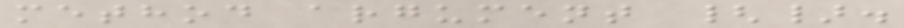method argument {}.
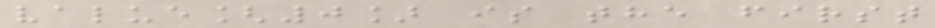value[0] is the first
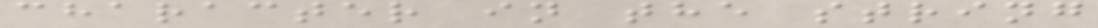character in the string
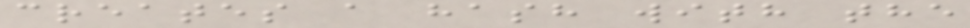creates a hash with the
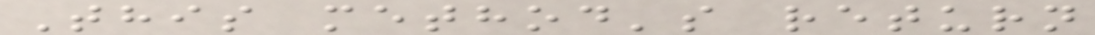This method's return
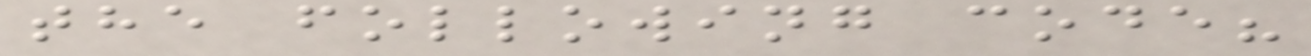the following code?
